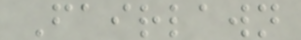Fairlawn
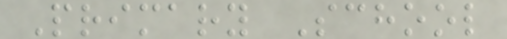Primary School
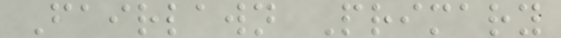Fairlawn Primary
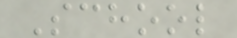School
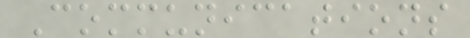Communications
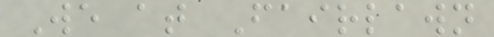We at Fairlawn
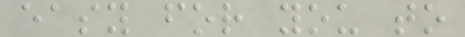easy for you to
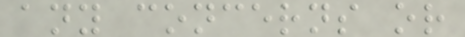any concerns or
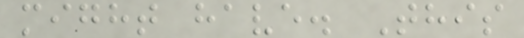might have. This
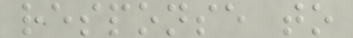response to
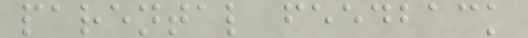parental feedback
